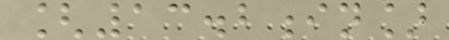[13.2in]
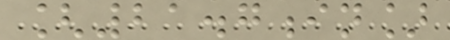[21.7in]
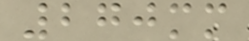270mm
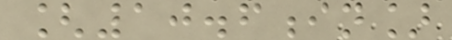[10.6in]
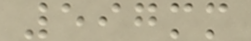597mm
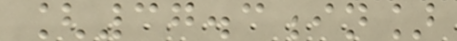[37.3in]
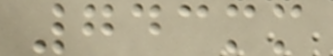743mm
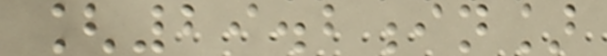[29.2in]
